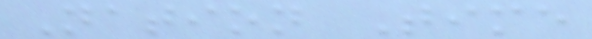Nation Time
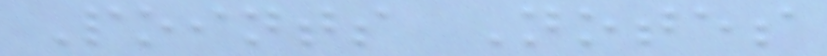Points Notes
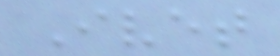Ivet
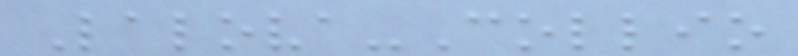Lalova-Collio
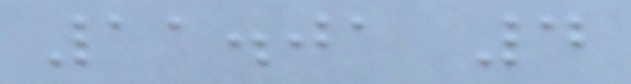11.01 4
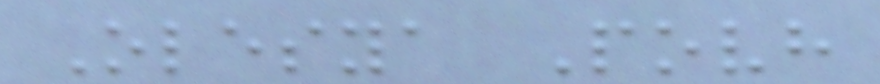Olesya Povh
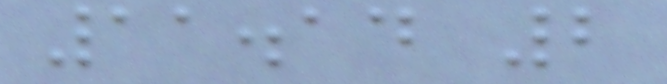11.14 2
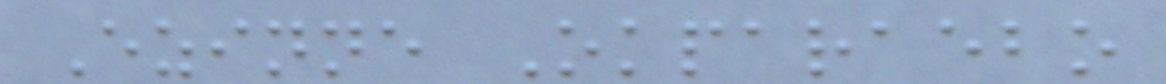Ezinne Okparaebo
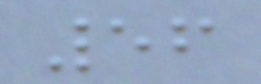56
